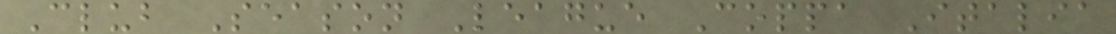Club Season League Coppa Italia
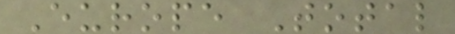Europe Total
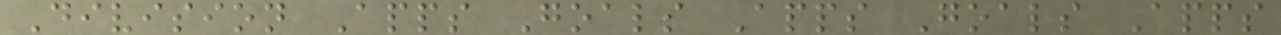Division Apps Goals Apps Goals Apps
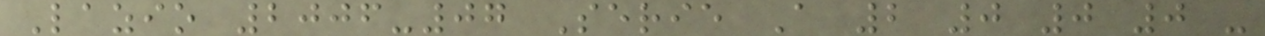Lazio 2006-07 Serie A 2 0 0 0 -
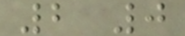2 0
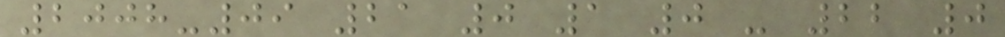2008-09 21 0 1 0 - 22 0
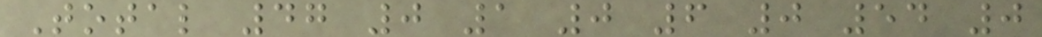Total 47 0 1 0 6 0 54 0
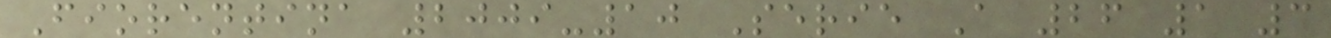Fiorentina 2009-10 Serie A 26 1 3
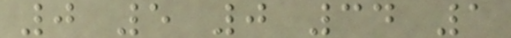0 5 0 34 1
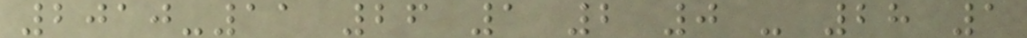2010-11 26 1 2 0 - 28 1
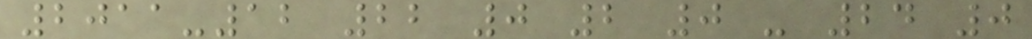2011-12 22 0 2 0 - 24 0
